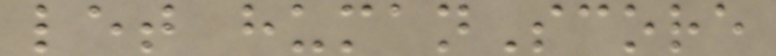let humanScore
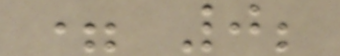= 0;
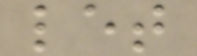let
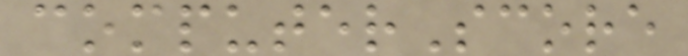computerScore
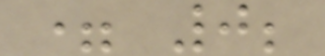= 0;
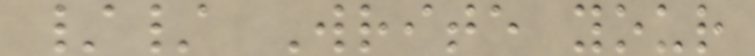// Write your
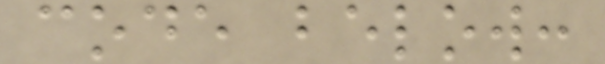code below:
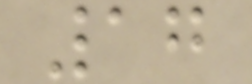17
